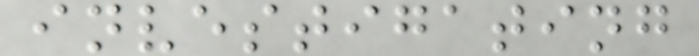investigating
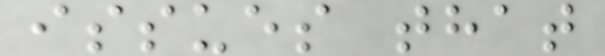issues that
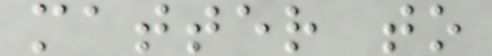matter to
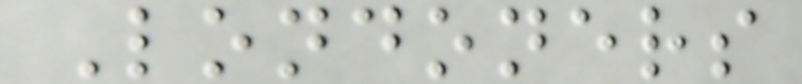Londoners
